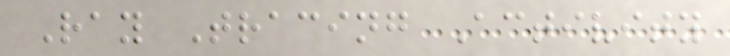Ray Tracing Activity
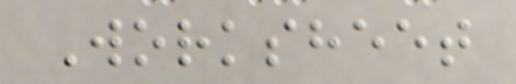Worksheet
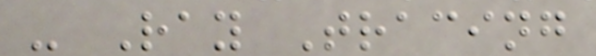- Ray Tracing
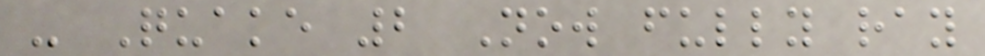- Quake 2 Now fully ray
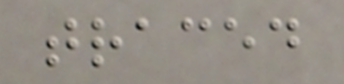traced
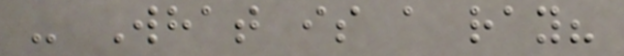- What is a ray?
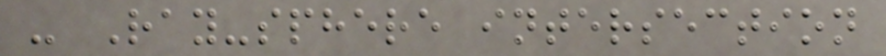- Ray-sphere intersection
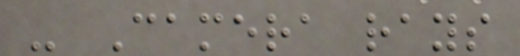- Camera rays
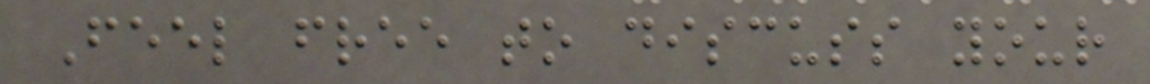Feel free to discuss your
